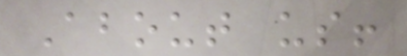About us!
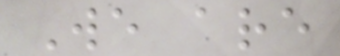We are
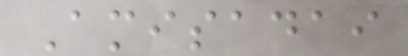Amisadai
